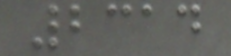2314
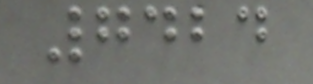7424
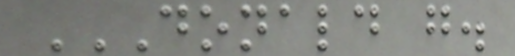DONALD G.
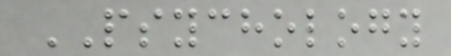PSYCHOLOGY
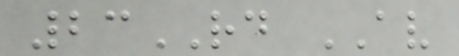23RD AV
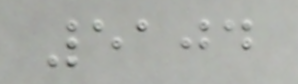5104
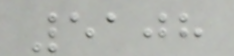5108
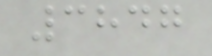3847
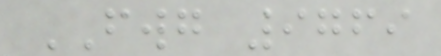FWG 9769
